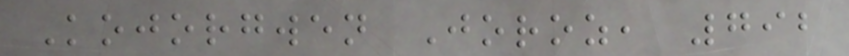Kojorgwen Joroz, 792
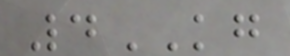4KG
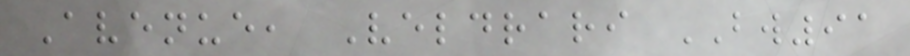Avenue, Veldrari BW91
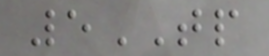5TP
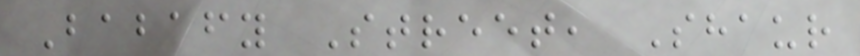Babafy Street, Shaur
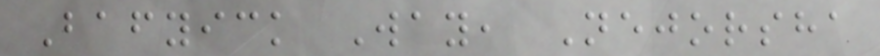Bafyick Way, Nejorsha
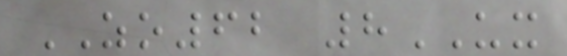ZO62 8UX
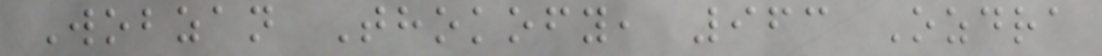Wobzan Thokofy, 963 Ozdra
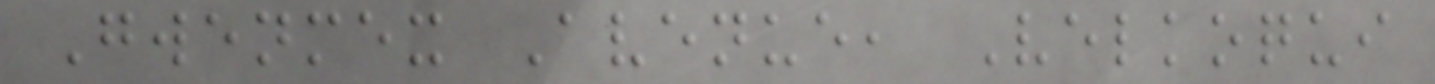Gwenmex Avenue, Velkoqui
